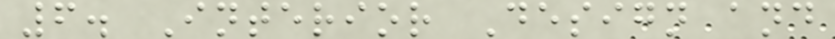6. Interior Design and
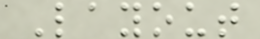Layout
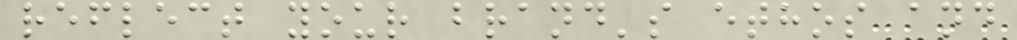reflect your brand's ethos and
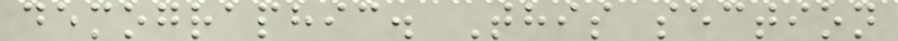demographic. This section
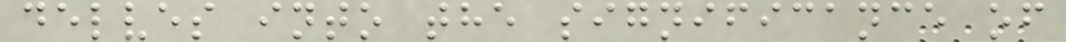delves into the significance of
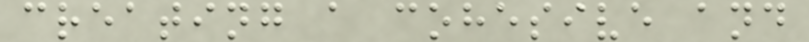creating a cohesive and
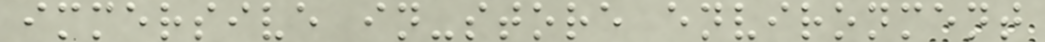immersive in-store environment
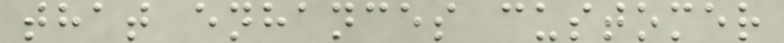that enhances customer
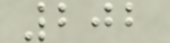202
